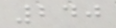240
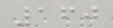160
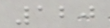120
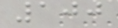100
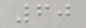60
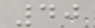40
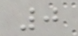0
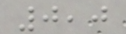0,0
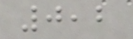0,2
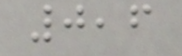0,6
